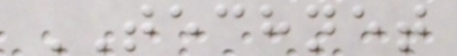TECHNET
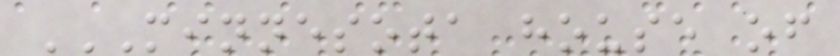MINNESOTA HOUSE OF
